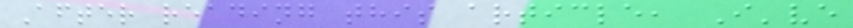After reading this article, I've
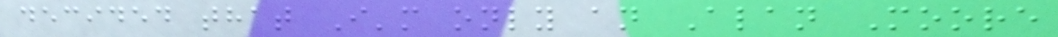decided that I'm only an Alan Moore
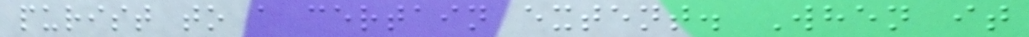purist to a certain extent. When it
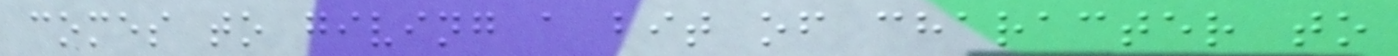comes to giving a bit of character to
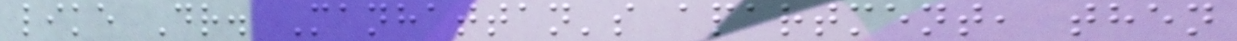like Dr. Manhattan's apartment, then
